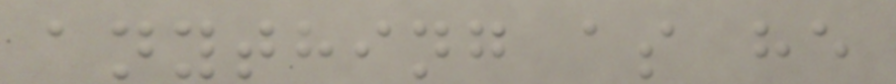anything as he
